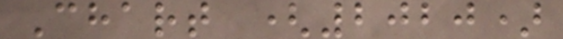Chart (2020)
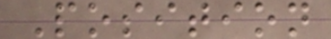Position
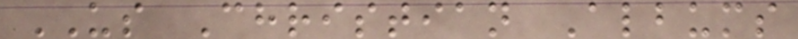US Christian Albums
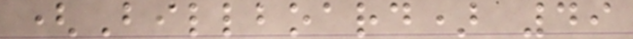(Billboard) 49
